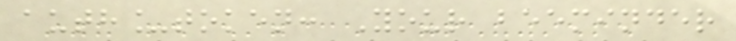auth_token: Your beeminder
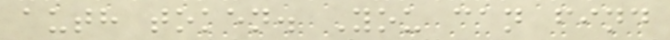auth token. You can find
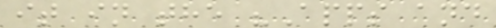it in the "Apps and
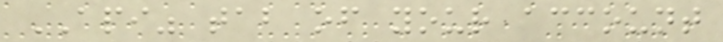API" tab of your account
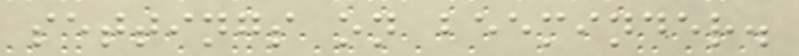settings on beeminder.
